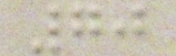70
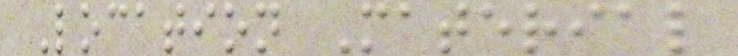Location Material
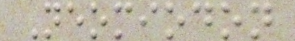Neomiodon
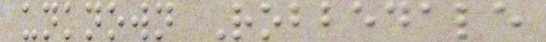unknown Robbedale
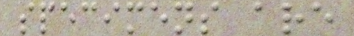specimens are
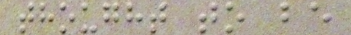thought to be
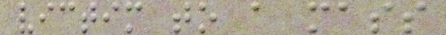victim to a mass
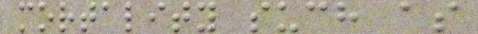mortality such as
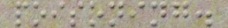poisoning.
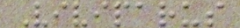Viviparus
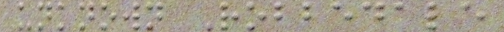unknown Robbedale
